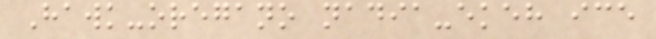Hawk-oregano nadia-ekeh ice
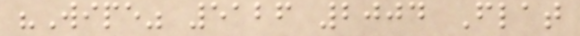"Wipe" 5126 2004 Flat
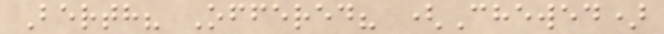Berth? Offered? (Chewed)
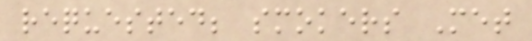requested; smokers Met
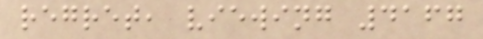regret, viewing 4167
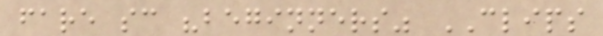fare sc "beginners" CLIPS
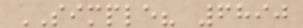SIMPLE? 6890
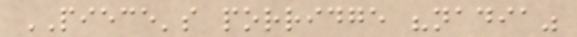PIECE's porridge "nadia"
